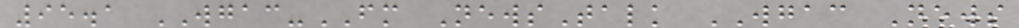95.1 WGAC-FM NewsTalk WGAC News
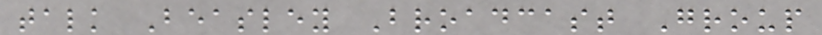talk Beasley Broadcast Group
